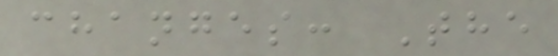changes: The
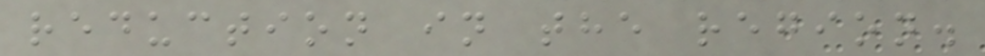reduction in the region.
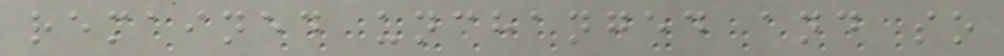remained unchanged and so
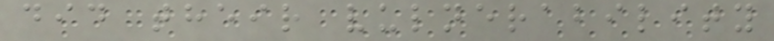did their vulnerability
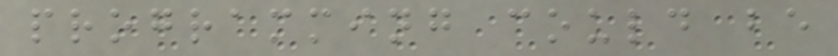programming could be
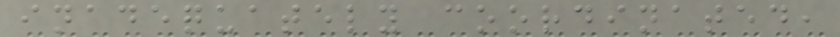inadequately coordinated,
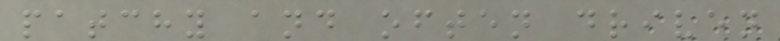patchy and often driven
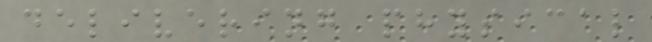delivering physical
